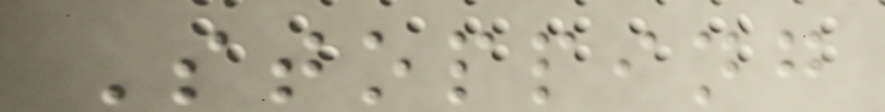Stopping
